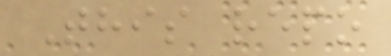This repo
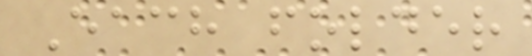Each folder
